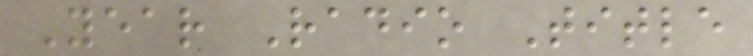Year Radio Title
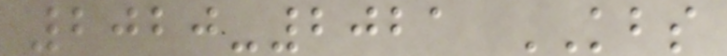2020-2021 KBS
